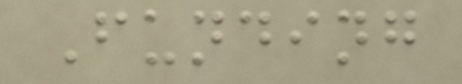Funding
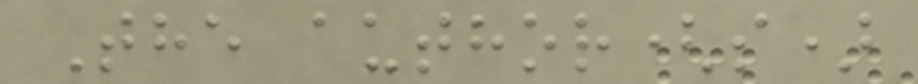The author(s)
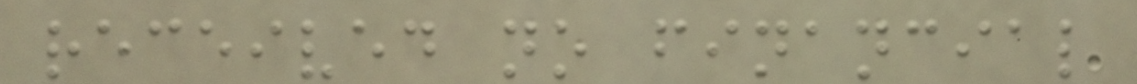received no financial
